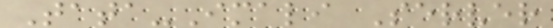Tata-Imali Server
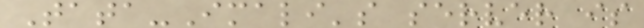Tata-Imali's server is
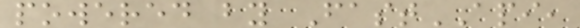powered by FastAPI,
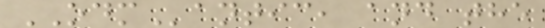ODMantic, and the
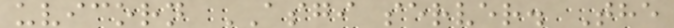uvicorn ASGI server. The
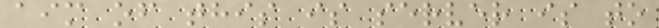aim of this is server is to
